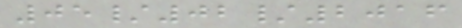05/02/2016
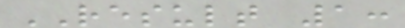RESULT 1:
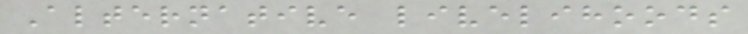Alternative livelihoods
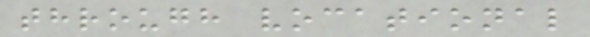through vocational
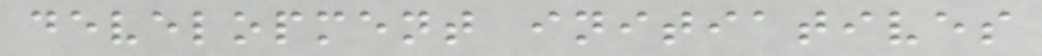development initiatives
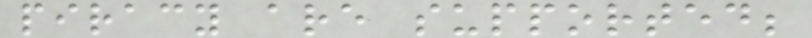piracy are supported;
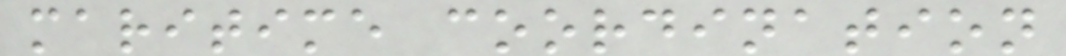maritime coordination
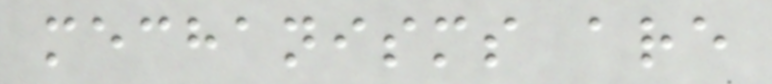mechanisms are
